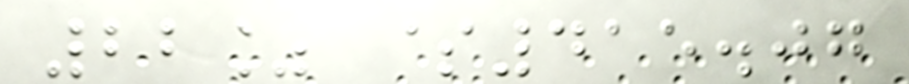22% $415.07
